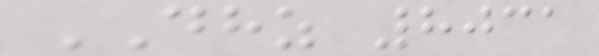DHZ 8031
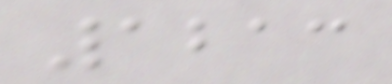1213
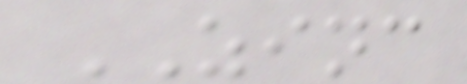ZINC
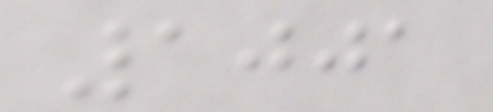1001
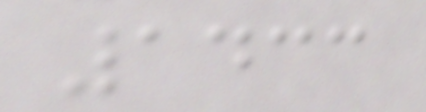1433
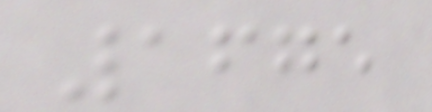1675
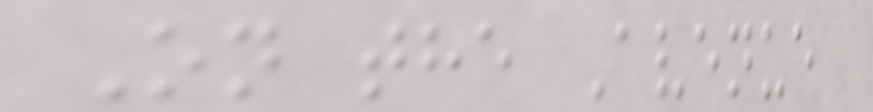On the Avenue
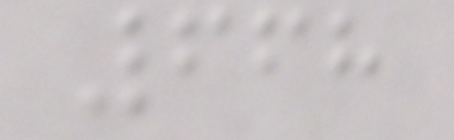668
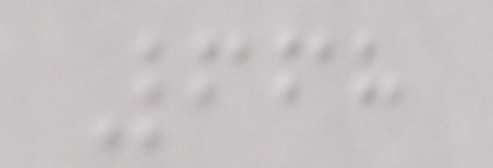668
